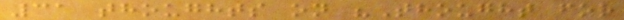31 thoughts on "Thought for
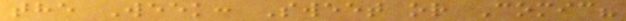the Week: Sweet or Comic?
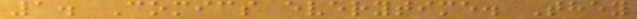1. Comics everytime. They
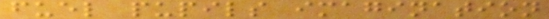fuel pupils imagination
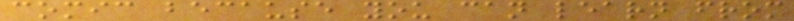comic because you can learn from
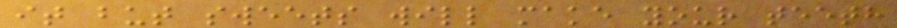it but sweets will make your teeth
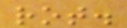rot.
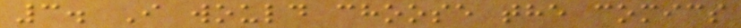3. I would choose the comics
